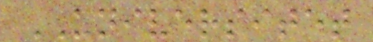UNIVERSITET
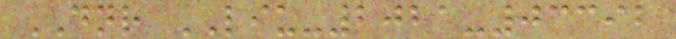DNR LIU-2021-03392
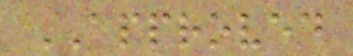APPROVED
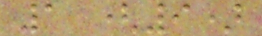1 (9)
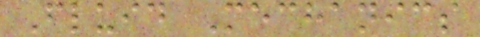Fluid Mechanics
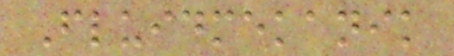Fluidmekanik
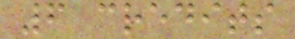6 credits
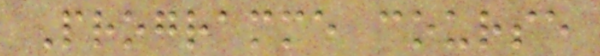Programme course
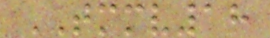TMMV18
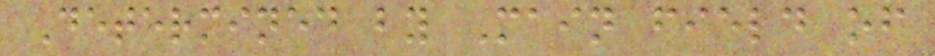Determined by Main field of
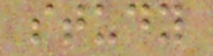study
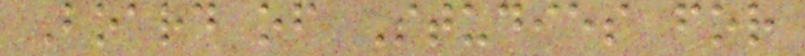Board of Studies for
